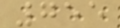755
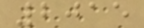2015
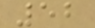52
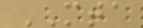MTA
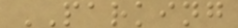PARKING
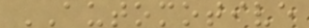AUTOMOTIVE
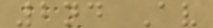2nd Av
